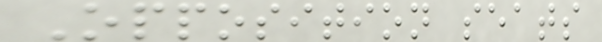Opposition seats
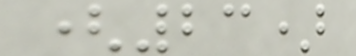(23)
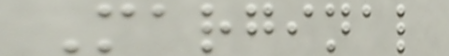Marginal
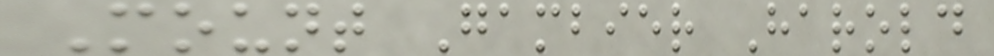Mount Gambier Harold
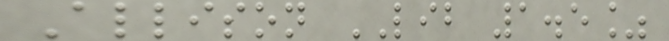Allison LIB 1.5%
